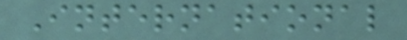International
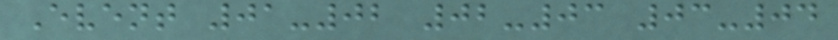Event 01-02 02-03 03-04
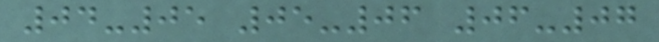04-05 05-06 06-07
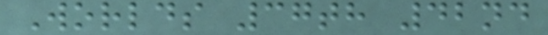Worlds 37th 42nd
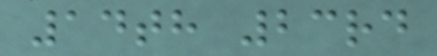14th 23rd
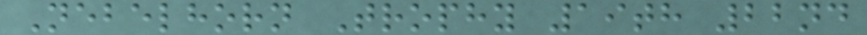Nebelhorn Trophy 19th 22nd
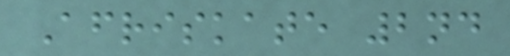Afriskate 2nd
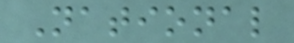National
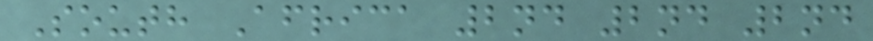South Africa 2nd 2nd 2nd
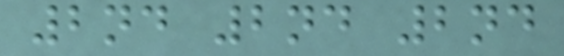2nd 2nd 2nd
